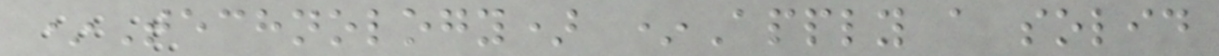*Technology) *Apply a solid
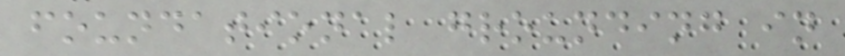foundational grounding in
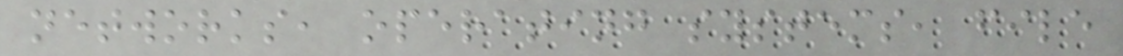networks, operating systems, file
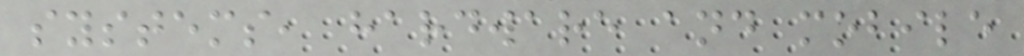systems, hardware and mobile
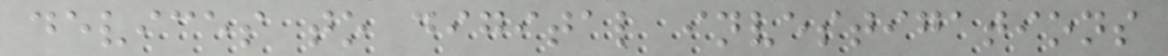devices to digital investigations
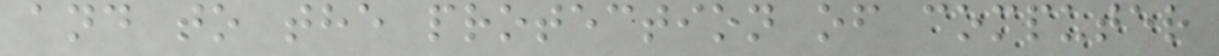and to the protection of computer
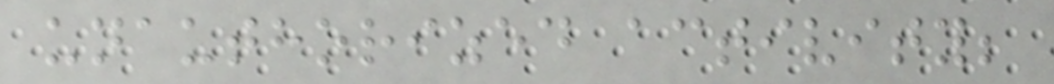unauthorized activity;
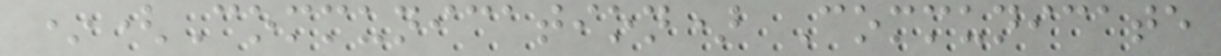*(Communication) Communicate
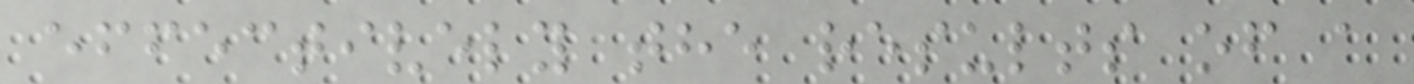effectively the results of a
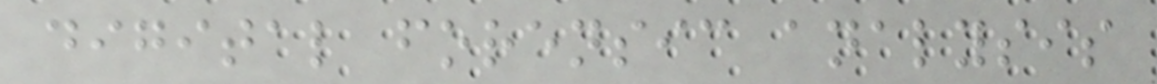digital forensic analysis
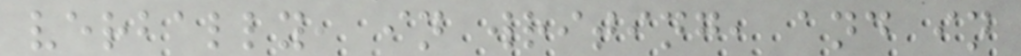verbally, in writing, and in
